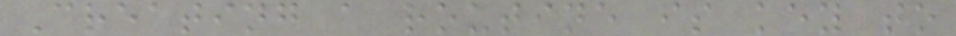Creating a routine is key to
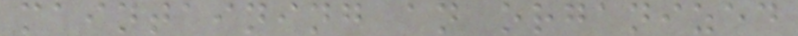maintaining an organized
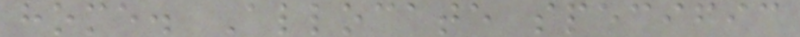home. Allocate specific
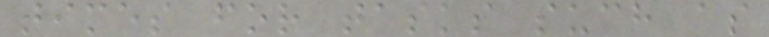times for tasks such as
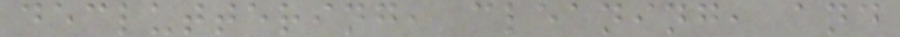decluttering, cleaning, and
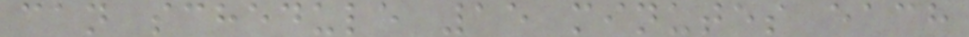can schedule 15 minutes each
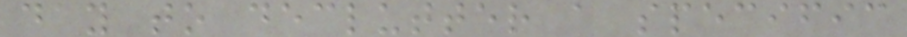day to declutter a specific
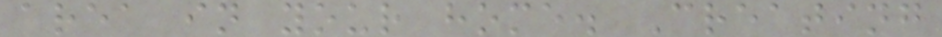area in your home. Creating
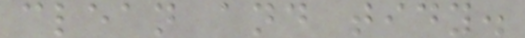clean and tidy.
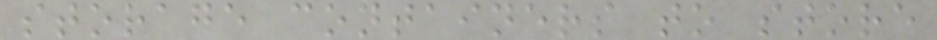storage containers to store
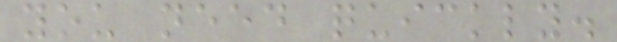you need quickly.
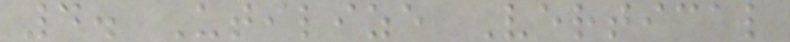4. Utilize Vertical
